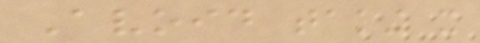Avoid taking it
